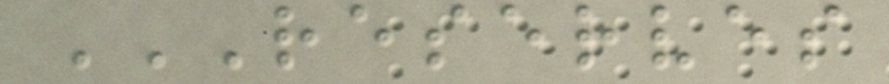RESERVES
